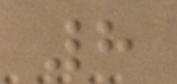8
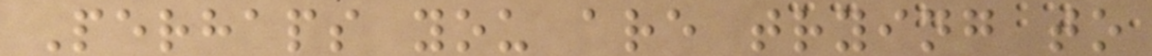Perhaps you are trying to
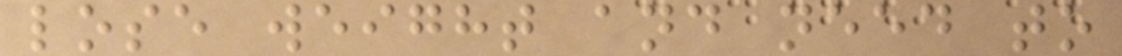lose weight and need to
